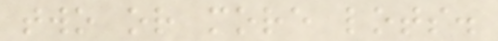two or more lots.
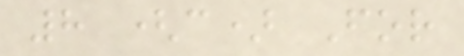8 (c) For
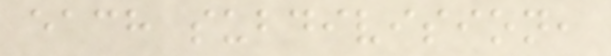each subdivision,
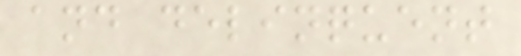and delinquent
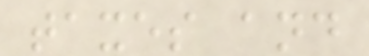taxes and
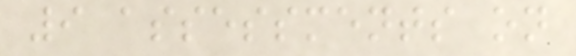9 assessments on
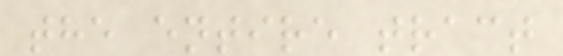the entire tract
